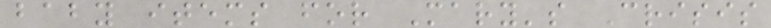baby items for Mary's Crisis
